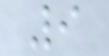9
